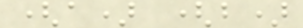(a) (b)
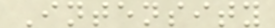Intensity
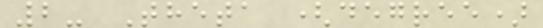2- Theta (degree)
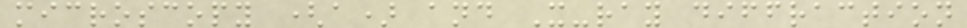microscopy (a) and X-ray diffraction
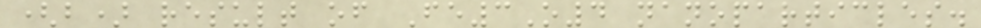(b) result of Fe3O4 nanoparticles.
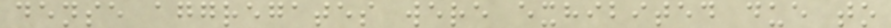dense aggregates were exhibited due to
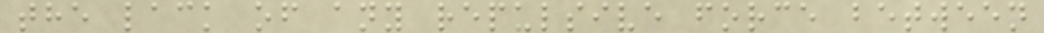the lack of any repulsive force between
